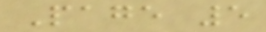Page 5
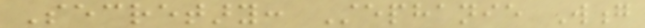Secretary: Stephanie Wong
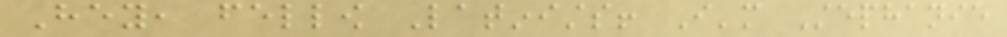Hey, fellow Latinists! I'm Stephanie
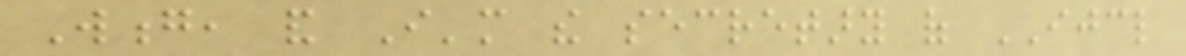Wong, and I'm the secretary of IJCL
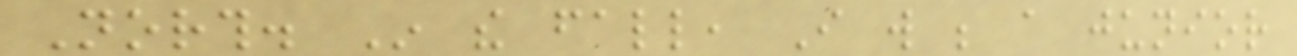North. In the fall, I will be a junior
